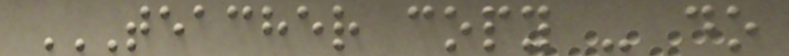TEACHER COPY - DO
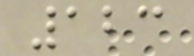123
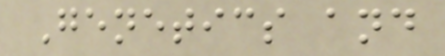Genetics and
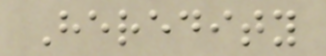Heredity
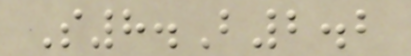S8.B2.2
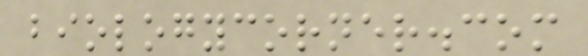biologycorner.com
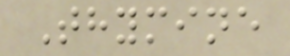Thymine
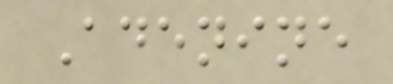Adenine
